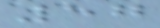57
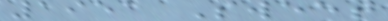1951 Sweet
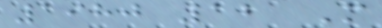1980 12 M
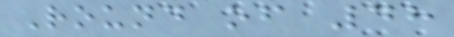Round of 48
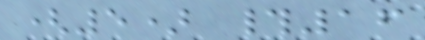(5) #16
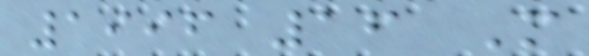1996 16 M
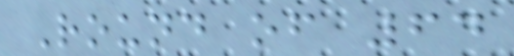Round of 64
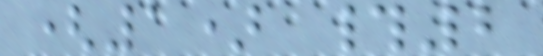(1) #2
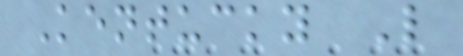Kentucky L
